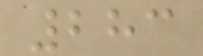283
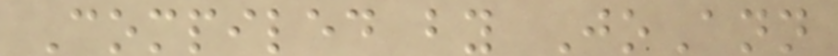Compiled by JoAnn
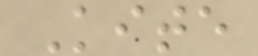Kite
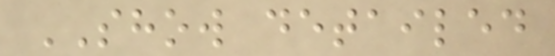SHOW detailed
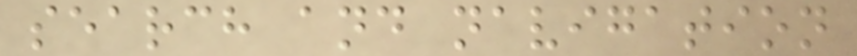search and navigation
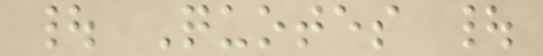| Quotes |
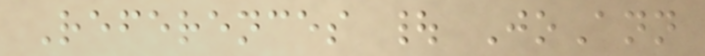References | JoAnn
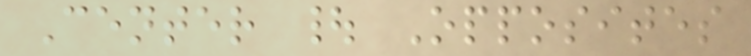Center | Opposites
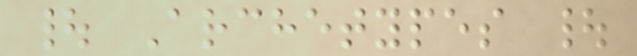| Archetypes |
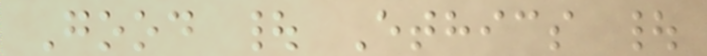Good | Ethics |
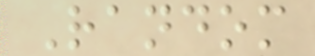Random
